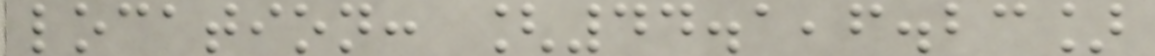location: [44.1,6.23]
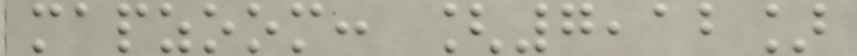mapzoom: [7,12]
